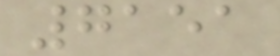7151
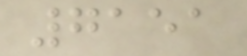7151
